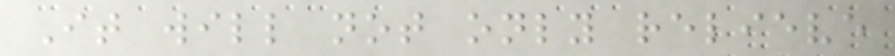It will not only relieve
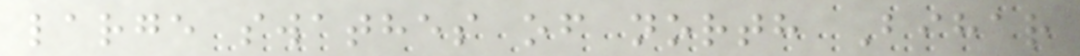large swathes of north Bihar
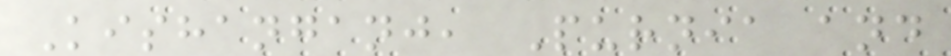Kishanganj, Purnia and
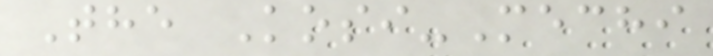The Kosi-Mechi
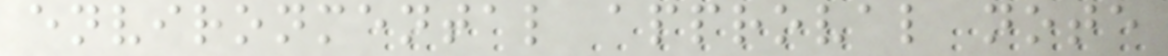environmental approval note
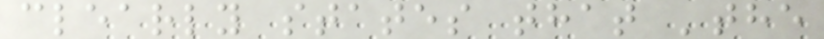clearly states that 'the
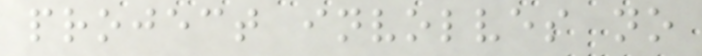project involves no
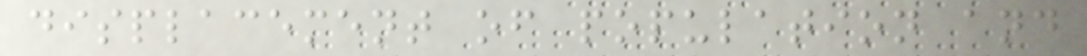displacement of population and
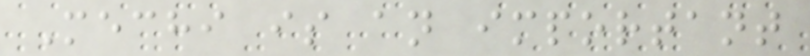Mechi is an important
